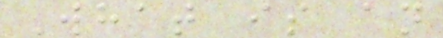What is an
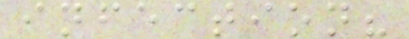infection?
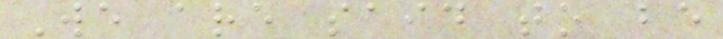We are said to be
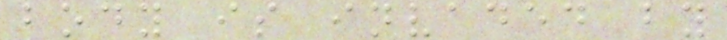body is invaded by
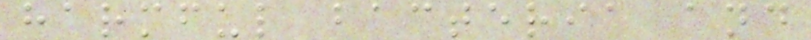harmful bacteria and
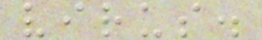virus.
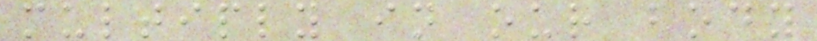multiply in our body
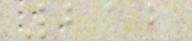212
